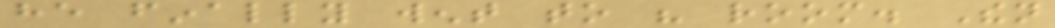he finally went to his room. Then
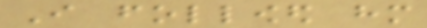I followed him
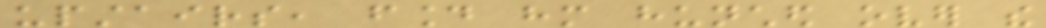upstairs, found him hunched over the
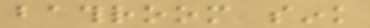bathroom sink
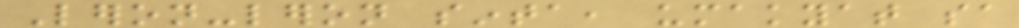Leron-leron sinta, umakyat sa
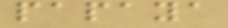papaya
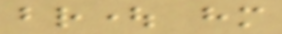brought him
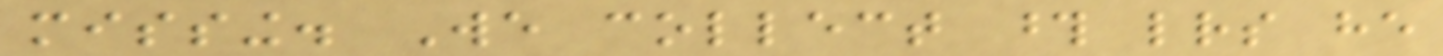missing. We collect those letters he
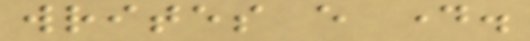writes every day.
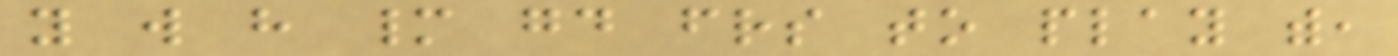you will have many good friends to play with,
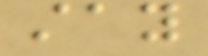stay
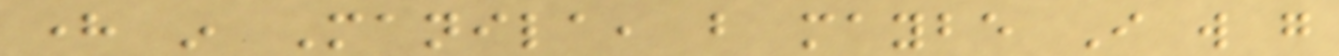here in Manila, but maybe I will go
